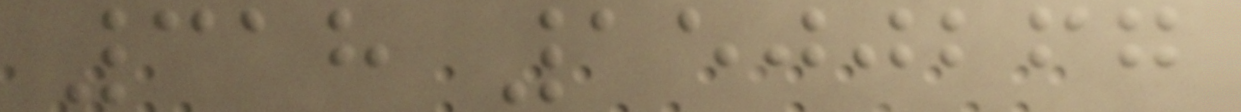318 1500267
